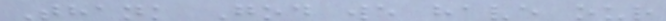Thank God we have our
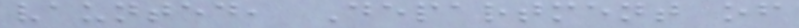vaunted, Department of
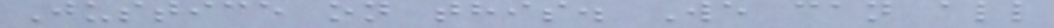Justice on this. We can all
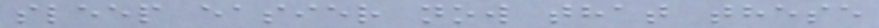sleep easier now that these
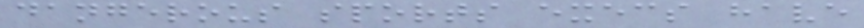dangerous sports execs have
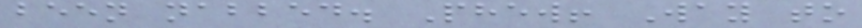been nabbed. Phew! Way to
